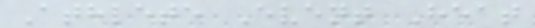Athlete Event Heat
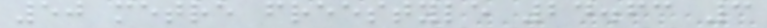50 metre freestyle 24.63 3
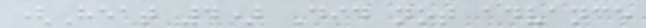(Heat 4) Did not advance
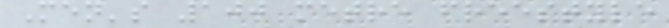Men's 100 metre freestyle
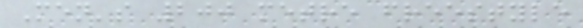Men's 200 metre freestyle
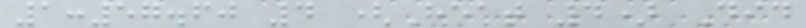1:57.60 4 (Heat 4) Did
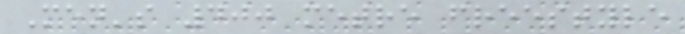Men's 400 metre freestyle
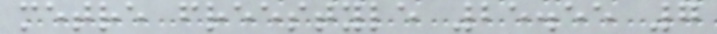metre freestyle 25.55 7
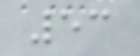53
